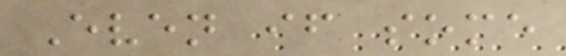Even if some
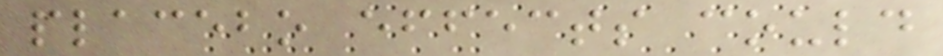placebo effects could
